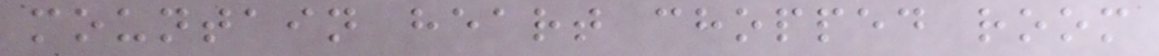mountain heart chopped room
